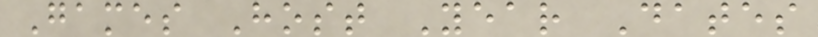Games Host Year Dates
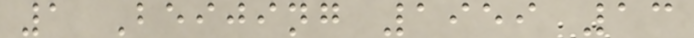1 Beijing 1959 13
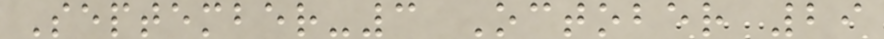September-3 October 29
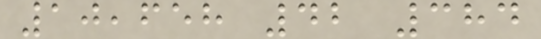10,658 42 384
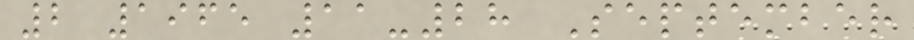2 1965 11-28 September
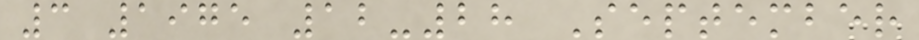3 1975 12-28 September
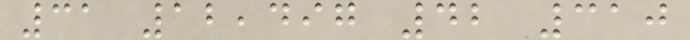31 12,497 42 310
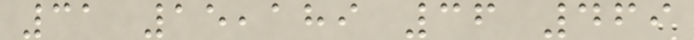31 15,189 36 469
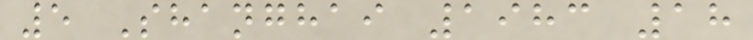5 Shanghai 1983 18
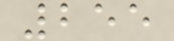255
